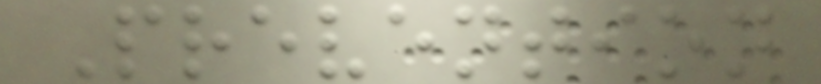Prevention
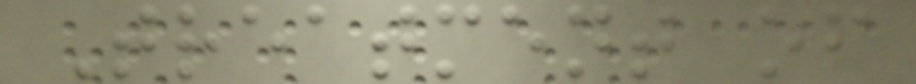Treatment of
